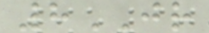8JR
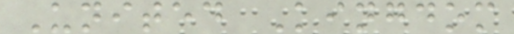United Kingdom
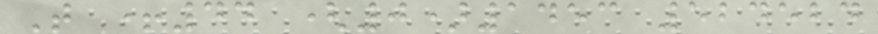T +44 (0)1453 524524
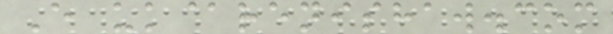E uk@renishaw.com
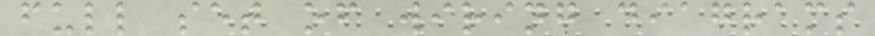full set of wiring diagrams
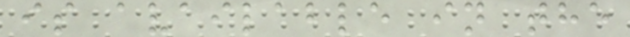is available in the
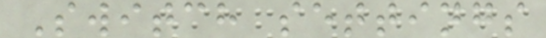Switch settings
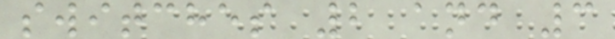switches 2 and 3
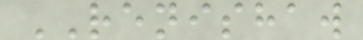RENISHAW
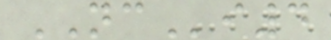NCi4
